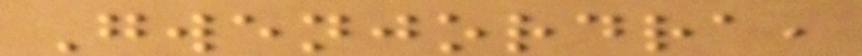Gwenjordra,
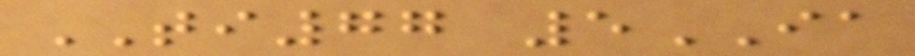TI77 5IA
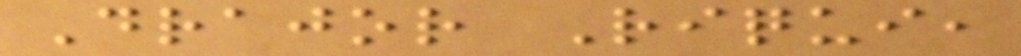Drajor Riqui,
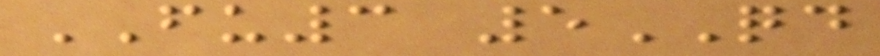FU3 5QD
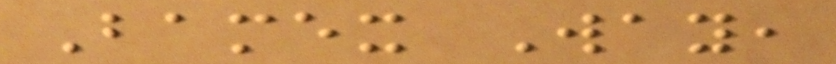Bamex Way,
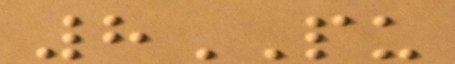8PU
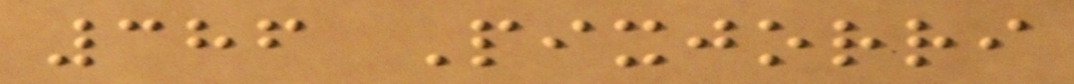386 Pixjorri
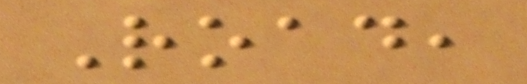Road,
